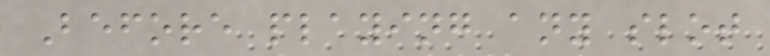Before playing any slot
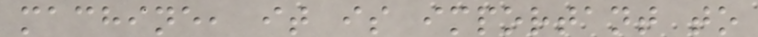machine, it is important to
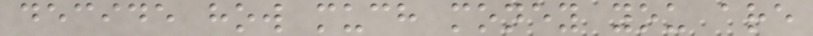decide how much money you are
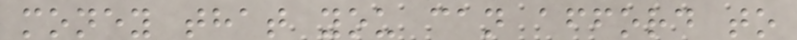money that you can afford to
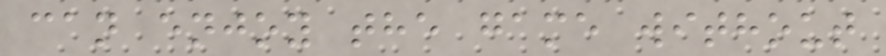can enjoy the game without
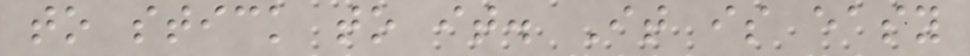to stick to it. It is easy
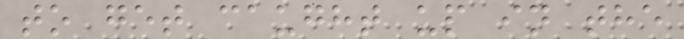to get caught up in the
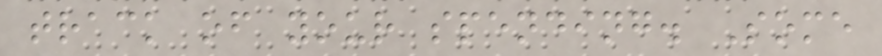track of your spending. Some
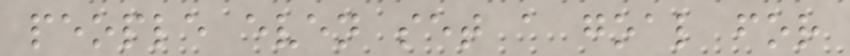people even set a goal for
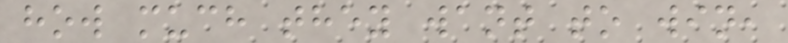how much they want to win,
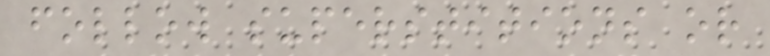follow superstitions or
